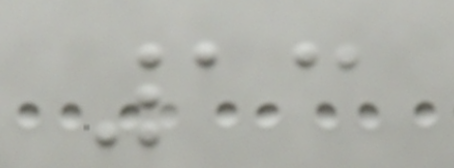13
